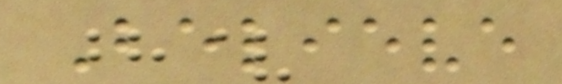Believe
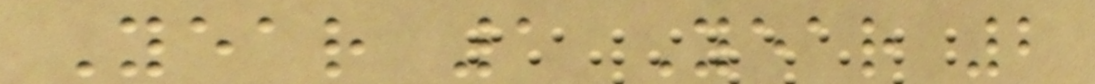Year 1 Year 2
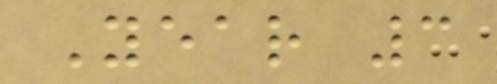Year 3
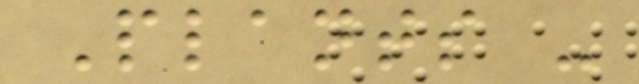Plants -
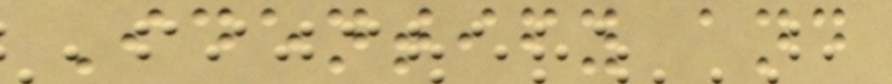Identify and
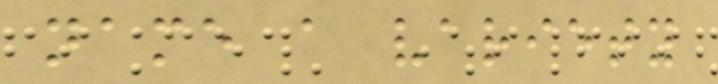name a variety
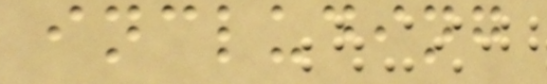including
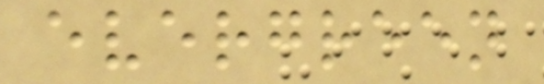evergreen
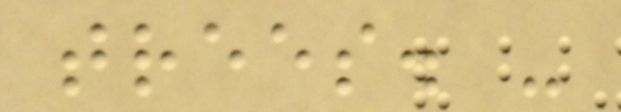trees. -
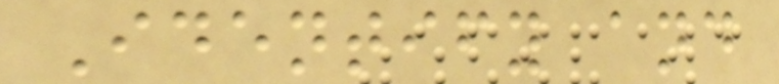Identify and
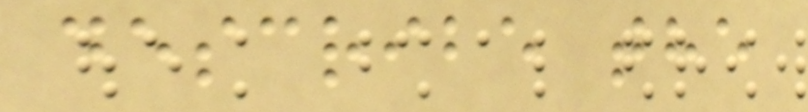describe the
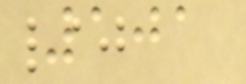101
